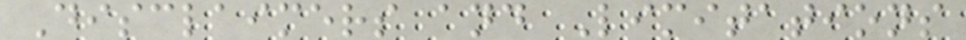Disclaimers and Limitations
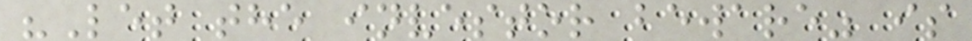"Let the investor beware" is
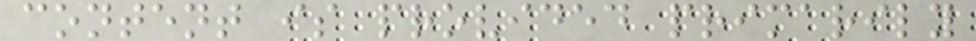content is provided primarily
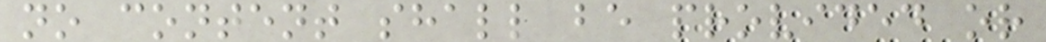no content shall be provided or
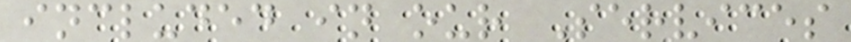included in our Services
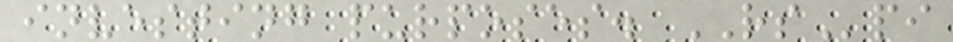investing purposes. RSpi
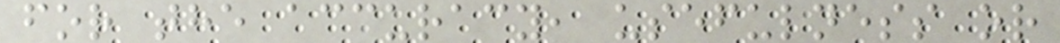for the accuracy, usefulness or
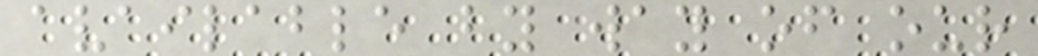available by way of our
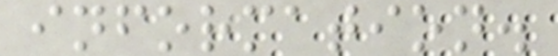information.
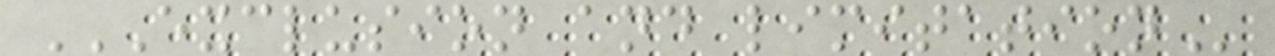EXCLUSION AND LIMITATION
